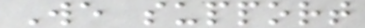We support
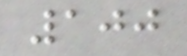100
